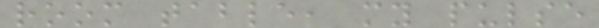room table, my pulse
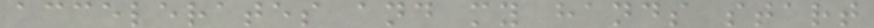accelerates and my hands start
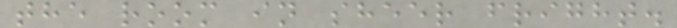the room in sheer fright.
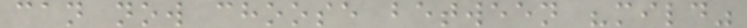can now choose between "mild"
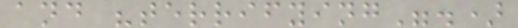and "terrifying".)
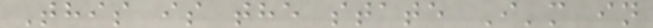This is the state I'm in
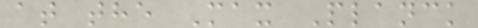at the Max Planck
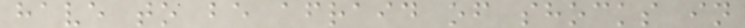have to be afraid of shocks in
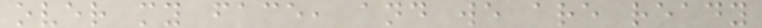over my face, and we are ready
